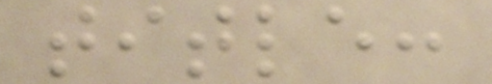title:
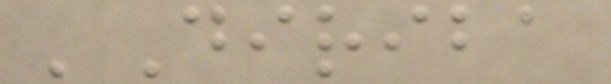'Diriba
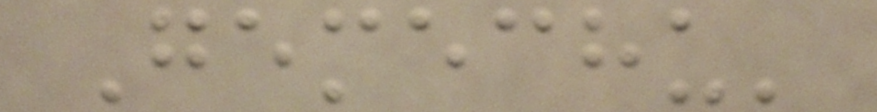Gemechu'
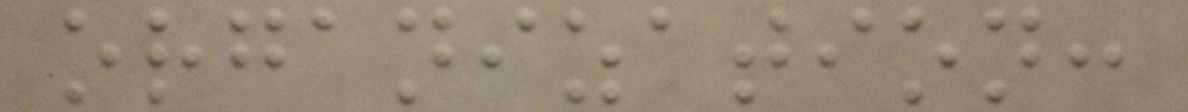organization:
